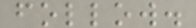follow.
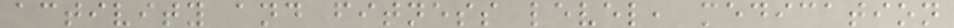activity and fitness level, medication
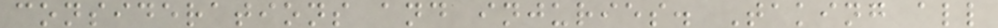considerations and injuries. Taking all
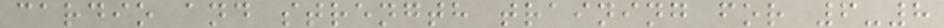cardio and strength training for 6-8
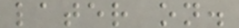later on.
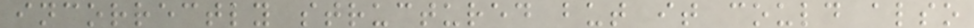incorrectly structured but it could also
